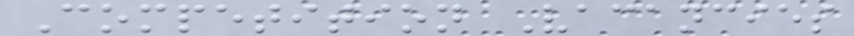Competition Vacancies
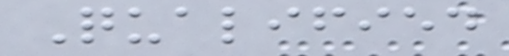Qualified
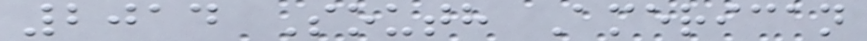2014 South American
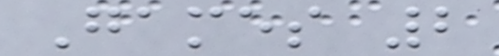Games 2
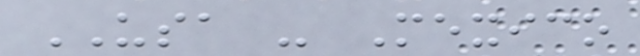USA - Mexico
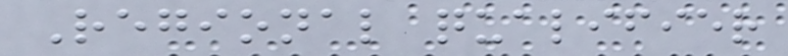Regional qualifier
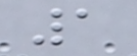1
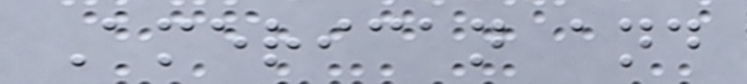American and
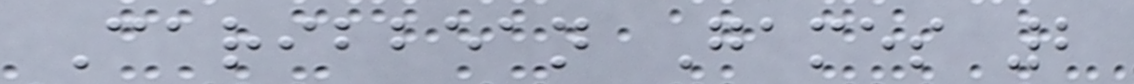Caribbean Games 2
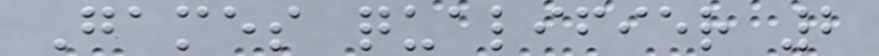Games qualifier 2
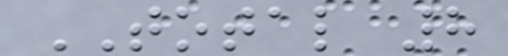TOTAL 8
